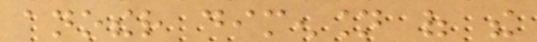another dimension of the
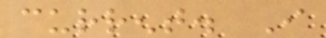current. I
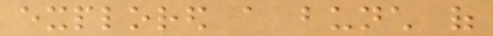explored a bunch of
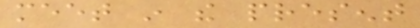meet in the present
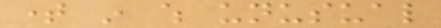time in which unusual
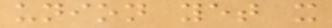union yet it
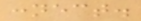connect.
